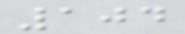104
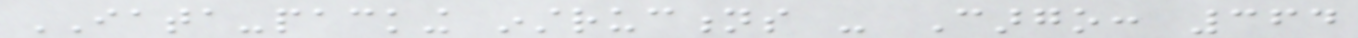IATA-packing instructions - Cargo: 364
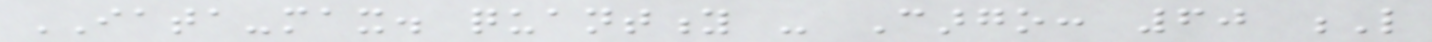IATA-max. quantity - Cargo: 60 L
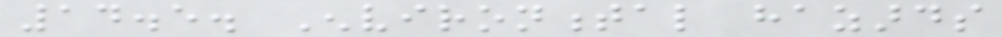14.5. Environmental hazards
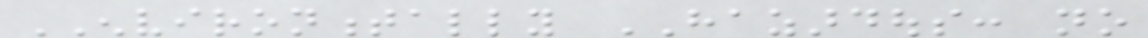ENVIRONMENTALLY HAZARDOUS: no
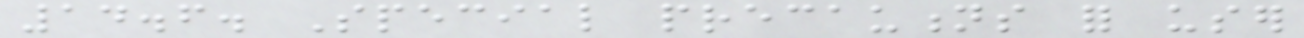14.6. Special precautions for user
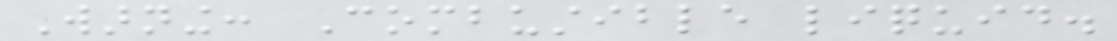Warning: Combustible liquid.
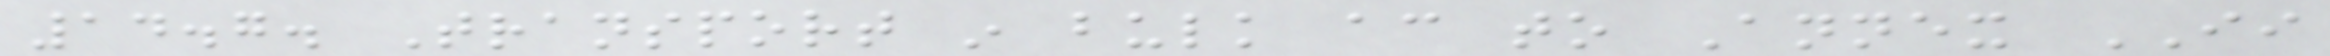14.7. Transport in bulk according to Annex II
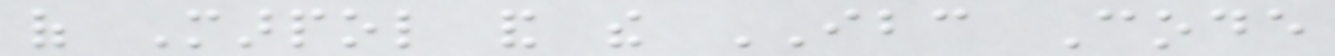of Marpol and the IBC Code
